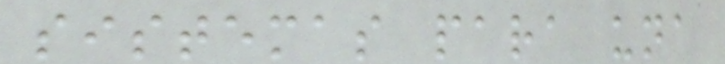sistemas para una
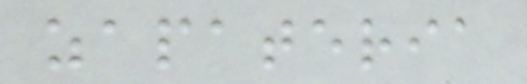zapateria
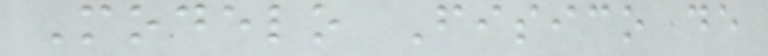Modelo Fisico de
